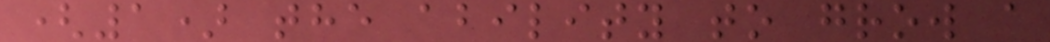(1) the ability to grow a
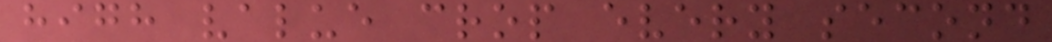high value crop every second
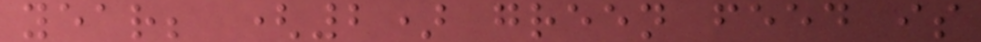year; (2) green feed is
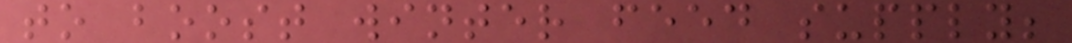to boost winter feed supply;
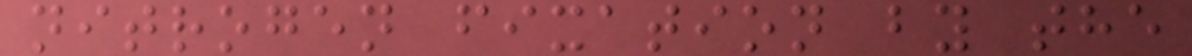nitrogen fixation by the
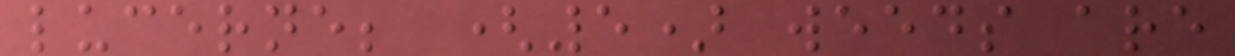lucerne; (5) weeds are
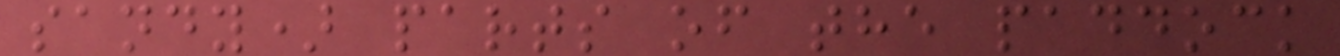sandy) parts of the paddock
